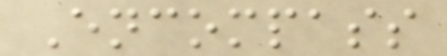Encompass
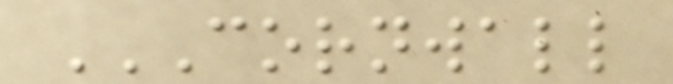CORNWALL
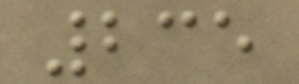235
